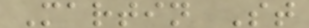Martin St
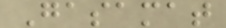Gasamat
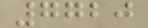7720
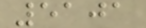5101
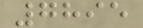7895
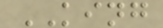KING
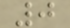0
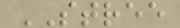STREE
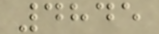4845
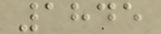1845
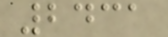2431
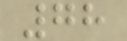78
